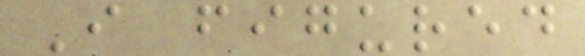I figured
